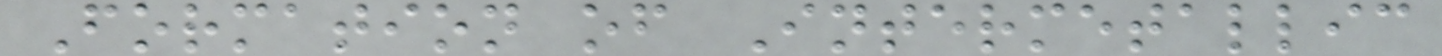Formation of Intermetallic
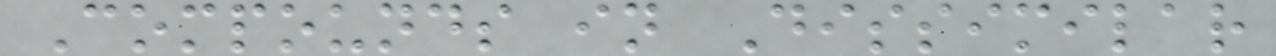Compounds in Dissimilar
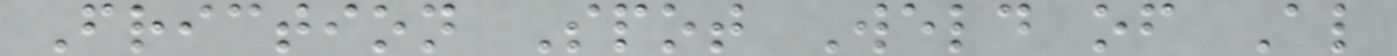Friction Spot Weld of Al
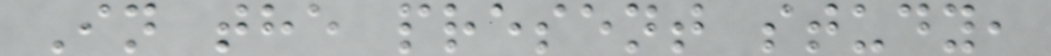In the present study,
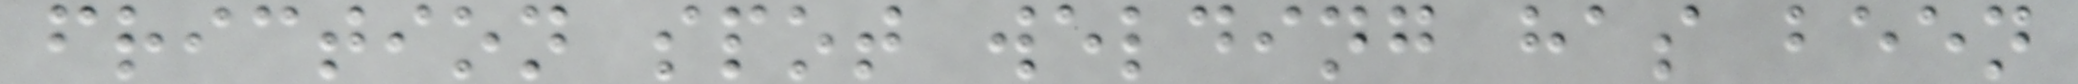friction spot welding has been
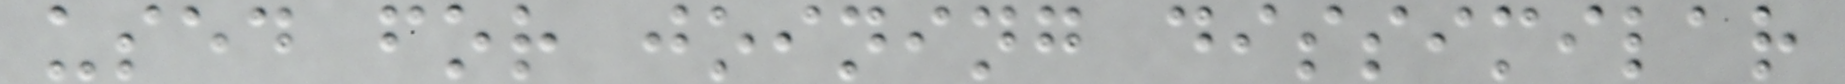used for joining dissimilar
